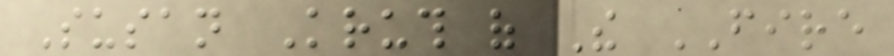Susan Kruth of The FIRE
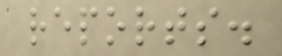reports.
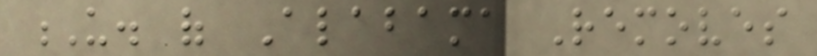U. of Alabama Removes
